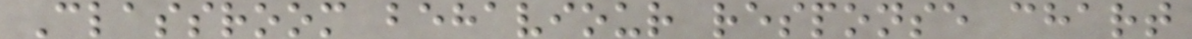Classroom behaviour response chart
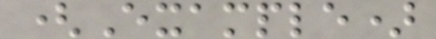(Example)
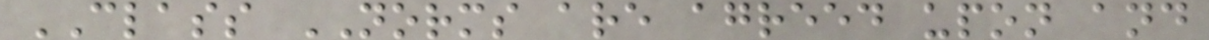CLASS NORMS are agreed upon and
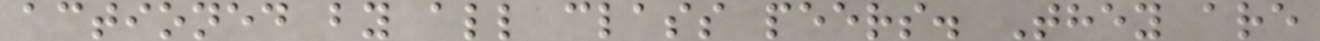actioned by all class peers. They are
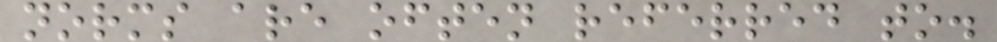norms are often referred to.
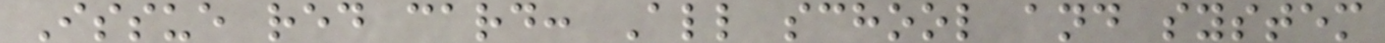Issue red card: All school and system
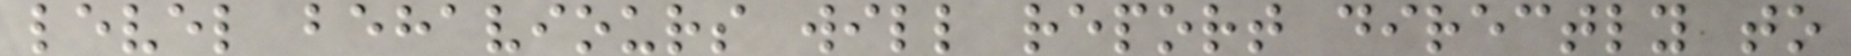level behaviours will report directly to
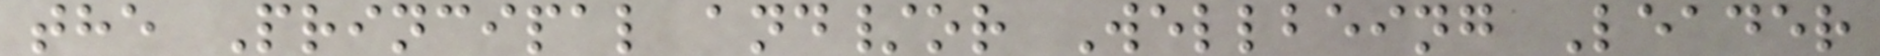the Principal and/or Wellbeing Leader
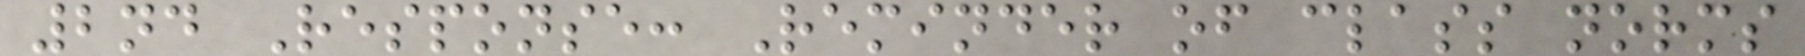2nd Response: Reminder of class norms
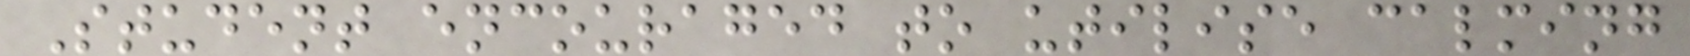Student encouraged to utilise calming
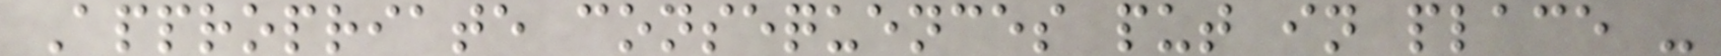Appropriate consequences put in place -
